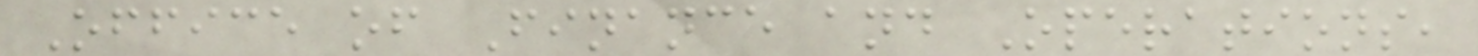Office of Finance and Operations,
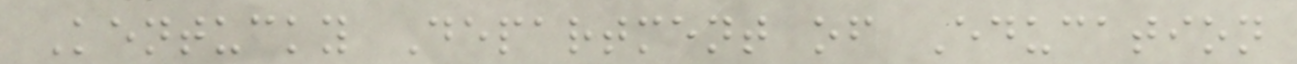Kentucky Department of Education
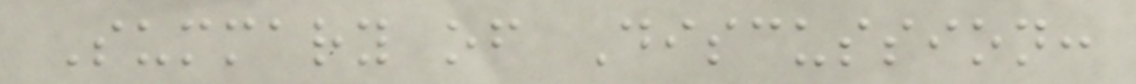Summary of Discussion:
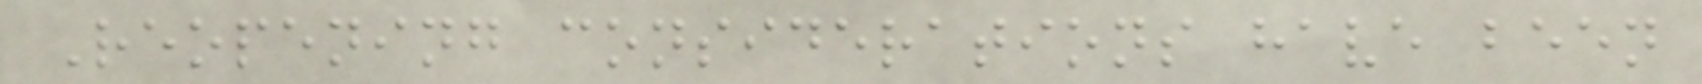Reopening considerations have been
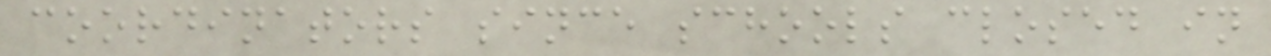coordinators since schools closed in
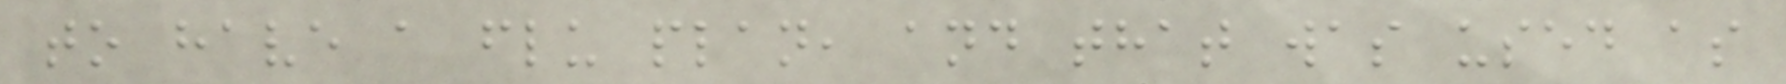to have a flu plan, and that was used as
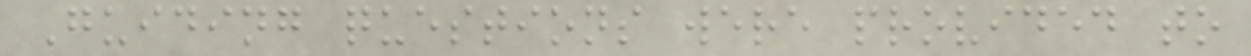Guiding questions were provided to
